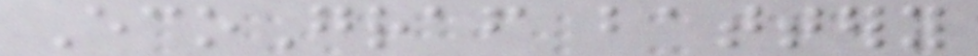EcoGraf battery
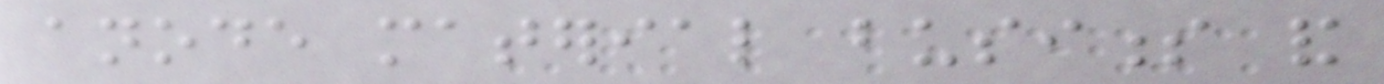anode material business and
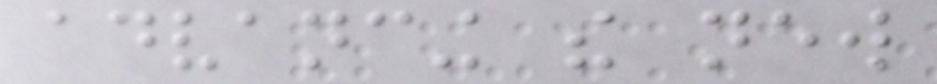advancing the new
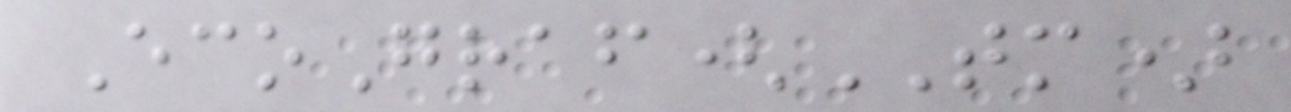EcoGraf(TM)
